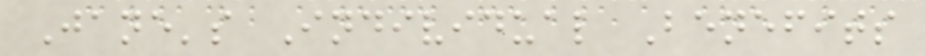Jane's Individual Benefits
